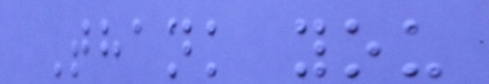Thank you
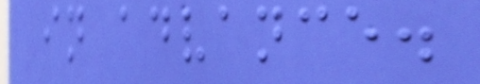in advance.
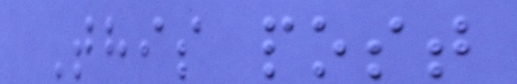This post
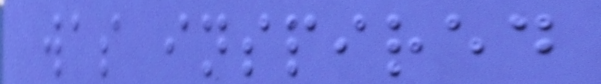was inspired
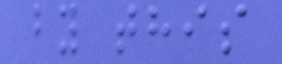by this
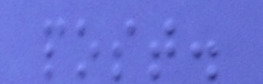post.
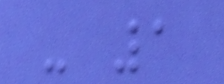- 1
